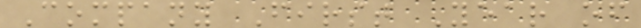Company First Year of
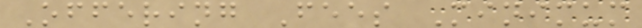Offering Fees Minimum
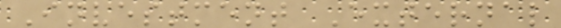Investment External
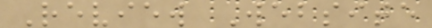Review Website
